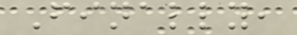Finally,
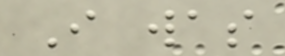I was
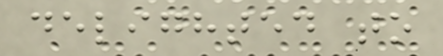delighted to
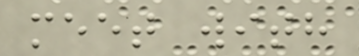meet with
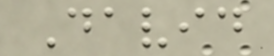David
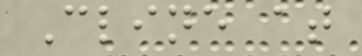Cline at
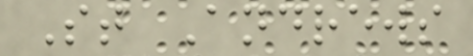St Andrews
